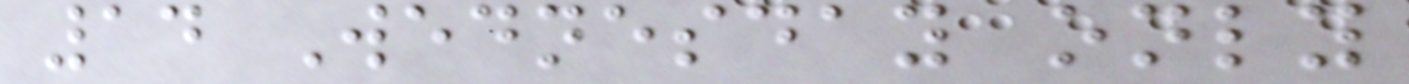14 Wednesday only
